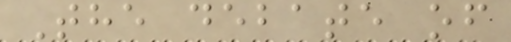The debate of
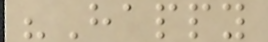"Happy
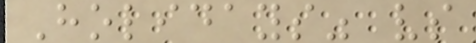Holidays" vs
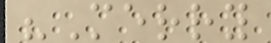"Merry
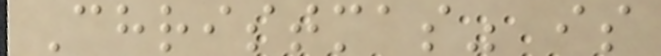Christmas" is
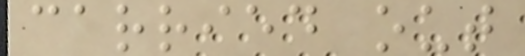carried out
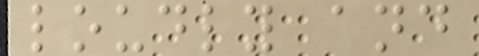loudly and
